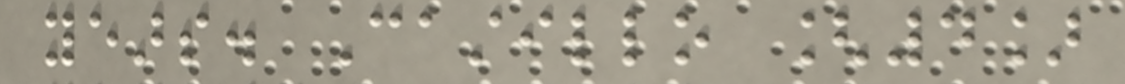years. Castillo [4]
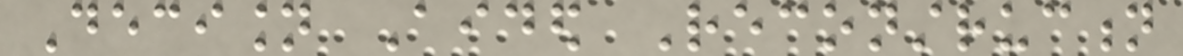Decision Aided Reconstruction
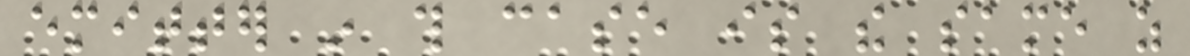emitter in this case is the same as
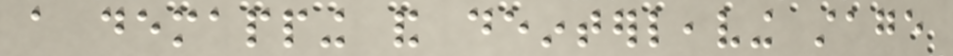a demapping and deinterleaving stage
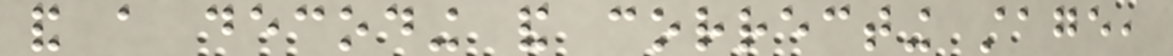and a decoding and correcting stage,
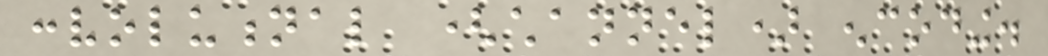convolutional (channel) encoding.
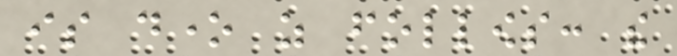is done as follows: the
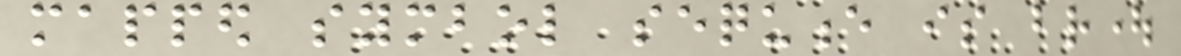mapped symbol sequence is brought
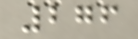276
